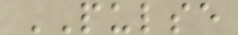PULSE
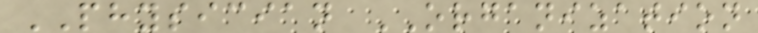PHYSICIAN ORGANIZATION
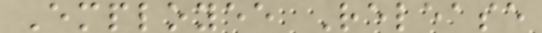Employee Release
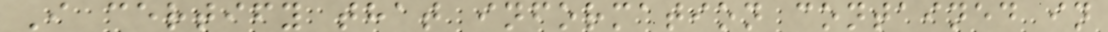I certify that information contained in
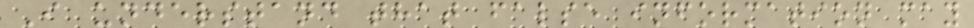I understand that false information may
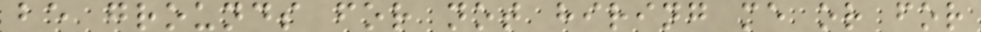be grounds for not hiring me or for
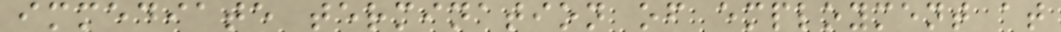immediate termination of employment at
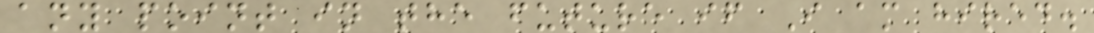any point in the future if I am hired.
